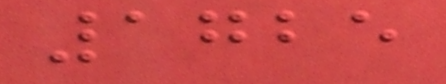1725
